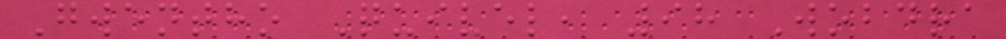Gwentho Quivel, 98 Wobdra
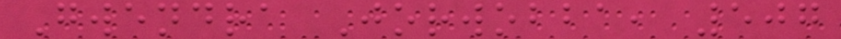Gwendra Jorwobba, 507
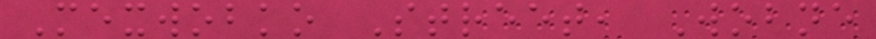Mexwobko Street, Wobne
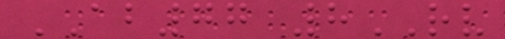AB77 8RV
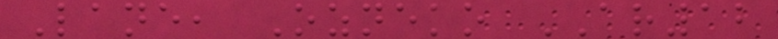Lane, Ozneko AR12
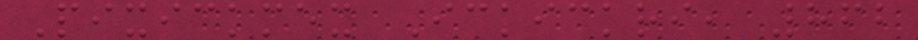Pixickmex Ickickri, 862
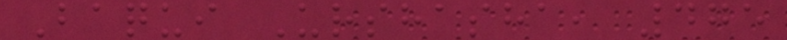Baqui Urshasha, 475
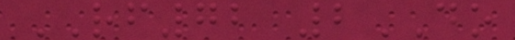RF72 2DO
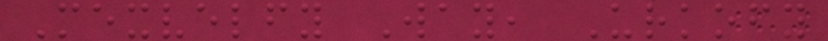Mexvelfy Way, Urkofy
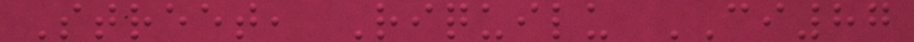Street, Riquilu CI87
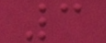3
